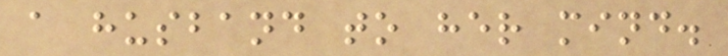a husband to her mind.
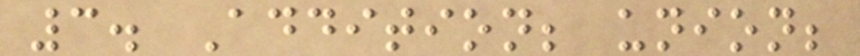3. Addition; union;
